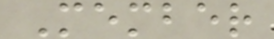Member
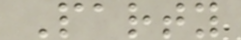Party
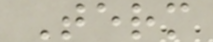Term
